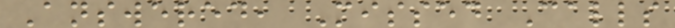Answered, Missed Calls
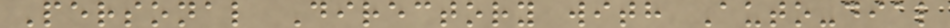Personal Directory with Auto-dial
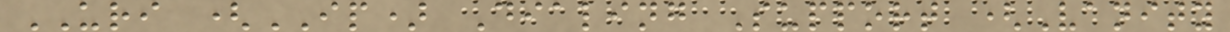URI (IP) Dialing Support (Vanity
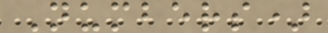Numbers)
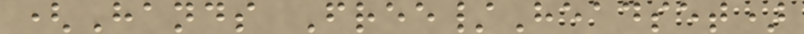(Hands Free/Headset)
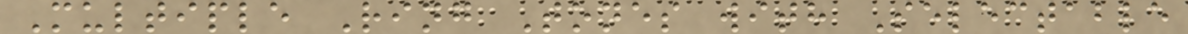Multiple Ring Tones with Selectable
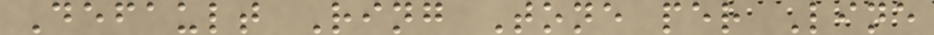Default Ring Tone per Line
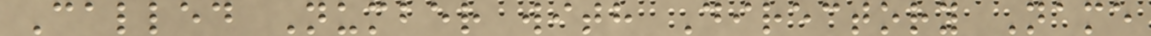Called Number with Directory Name
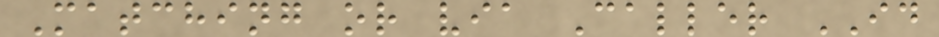Matching or via Caller ID
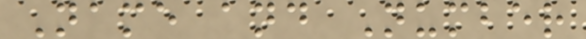Name and Number
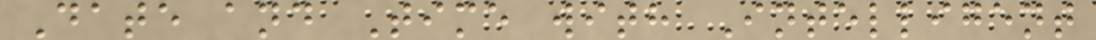Date and Time with Intelligent
